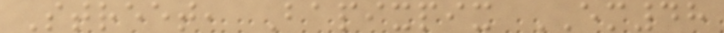Street, Bapixpix EM48
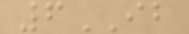6IB
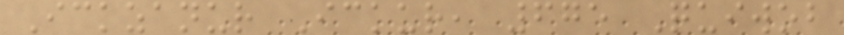Ickzanur Ickur, 675 Quiwob
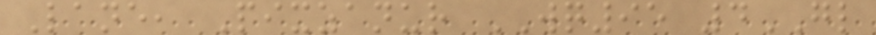Lane, Pixzanur WQ95 4GL
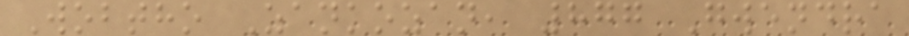Wobtho Zankozan, 877 Gwendra
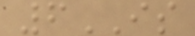6IS
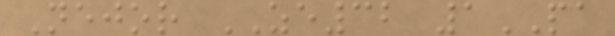Nejor ZE32 1PA
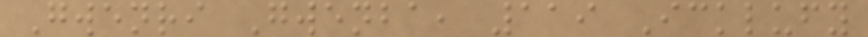Gwenri Gwenba, 119 Icklufy
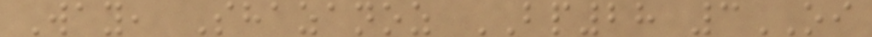Way, Shazanoz BP28 3OI
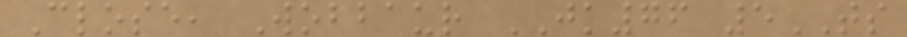Close, Wobbaur JK76 5TS
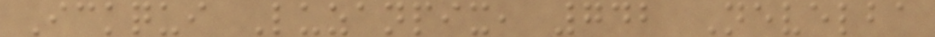Ickqui Luzanpix, 742 Nevelba
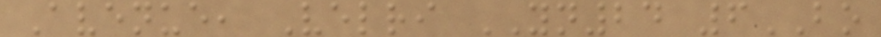Avenue, Velri YN24 6BO
